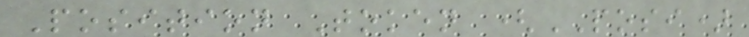Position Token (POSI)
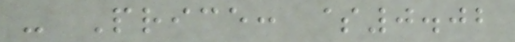- Price: $0.02
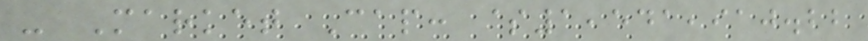- Market Cap: $1,541,910.22
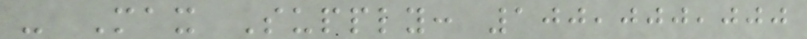- Max Supply: 100,000,000
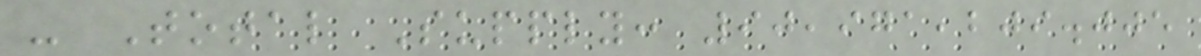- Total Supply: 90,971,209.005
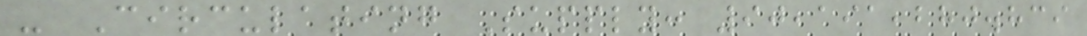- Circulating Supply: 90,191,280.839
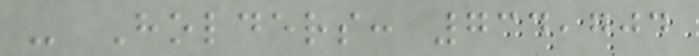- Holders: 734,704
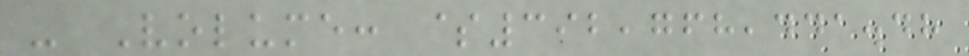- Volume: $392,768,441.48
